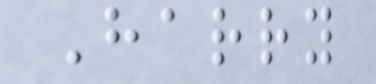Harry
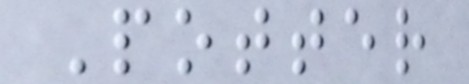Potter
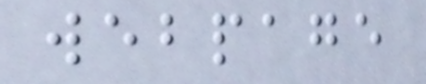webpage
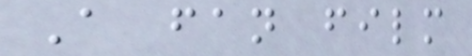A fan film
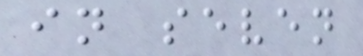in seven
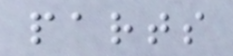parts
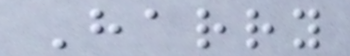Harry
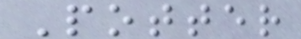Potter
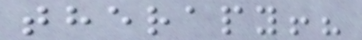therapy!?
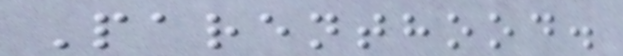Parenthood.
